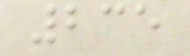235
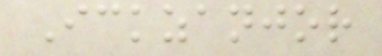Ickzanjor
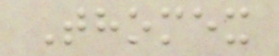Thomex
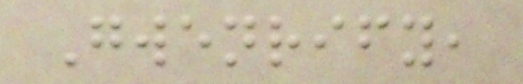Gwenrify,
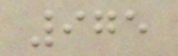975
